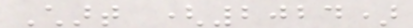Chart (2024)
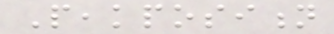Peakposition
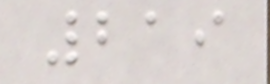219
